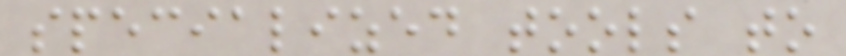specialized tools to
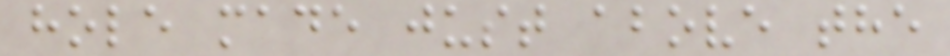hole made just above the
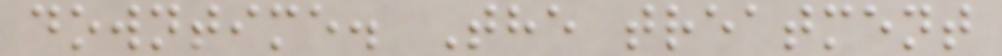downtime. The treatment
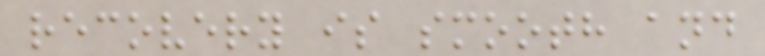recovery is smooth and
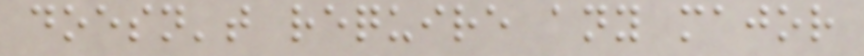doesn't require any major
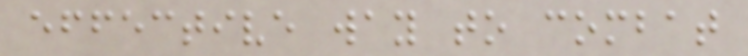effective way to combat
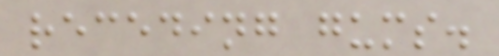receding gums.
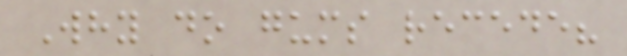Why do gums recede?
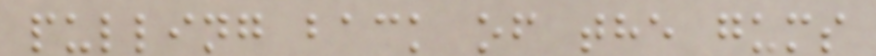pulling back of the gums
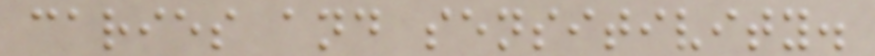caries and sensitivity.
